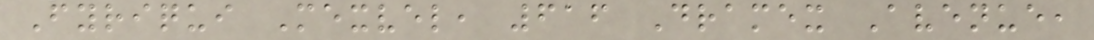Fyriqui Mexvel, 616 Dramex Avenue,
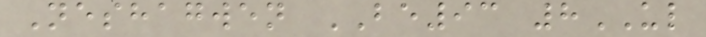Neshagwen BE93 8UL
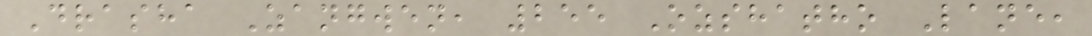Drasha Zangwen, 255 Ozshatho Lane,
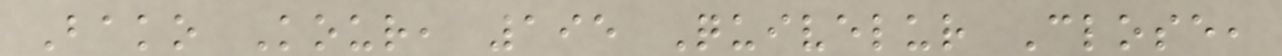Bako Kour, 195 Quivelur Close,
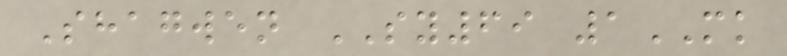Shagwen SY69 1MK
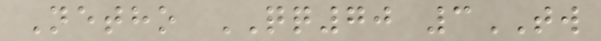Netho QQ70 3TW
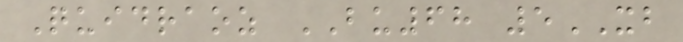Quidraoz BU68 5XB
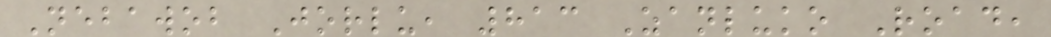Nebawob Jorlu, 813 Zanluko Road,
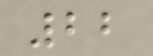22
